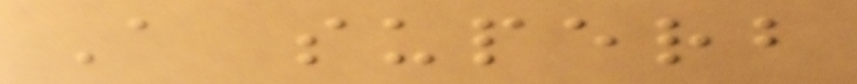A superb
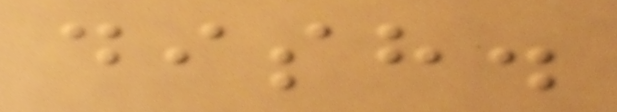dish.
